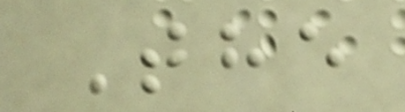The
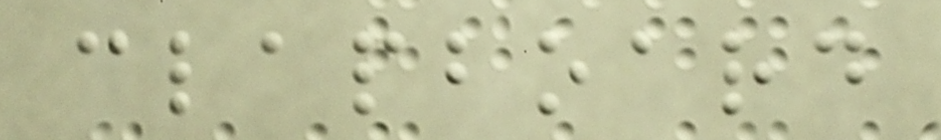clapboard
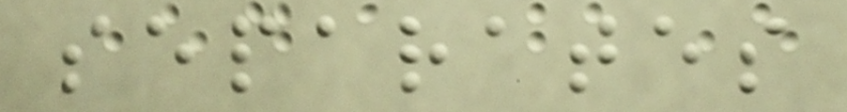separates
